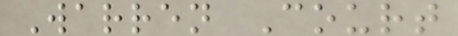Warren Court
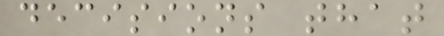decisions that
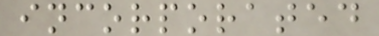incorporated
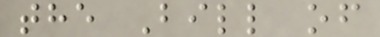the Bill of
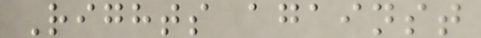Rights against
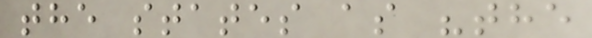the states as "the
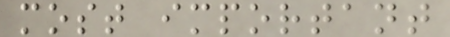most important
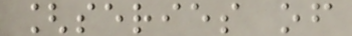[series of
